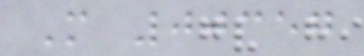M 00357
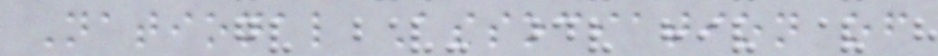National Association of
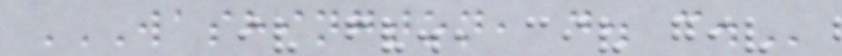WASHINGTON, D. C.
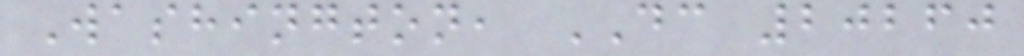Washington, DC 20260
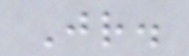Jr.
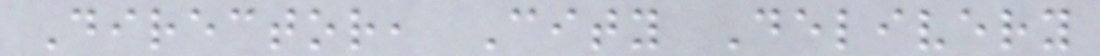Director, City Delivery
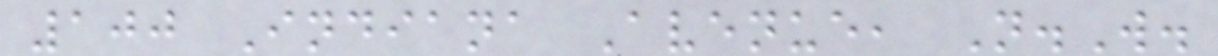100 Indiana Avenue, N.W.
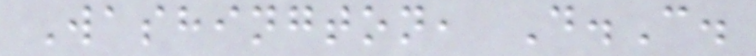Washington, D.C.
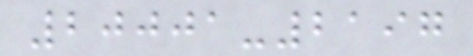20001-2197
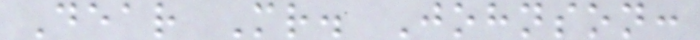Dear Mr. Johnson:
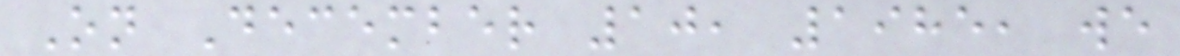On December 10, 1985, we
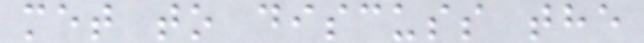met to discuss the
